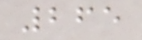265
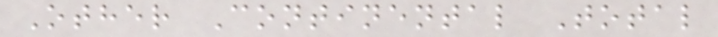Other Continental Total
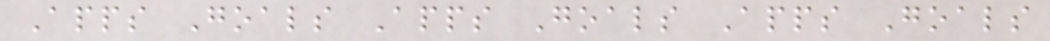Apps Goals Apps Goals Apps Goals
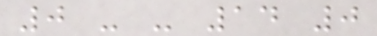0 - - 14 0
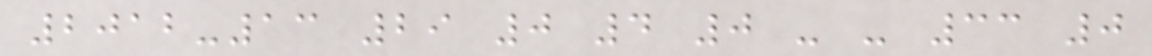2012-13 29 0 4 0 - - 33 0
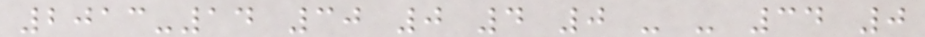2013-14 30 0 4 0 - - 34 0
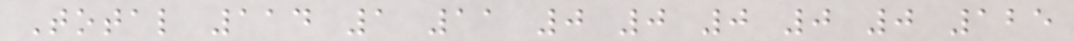Total 114 1 11 0 0 0 0 0 125
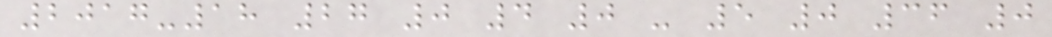2017-18 27 0 4 0 - 5 0 36 0
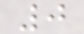0
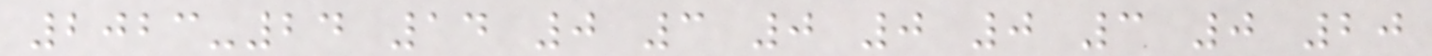2023-24 14 0 3 0 0 0 3 0 20
